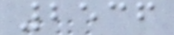2536
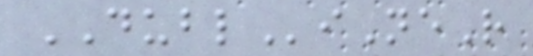DUBLiNeR
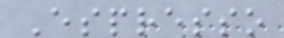Espresso
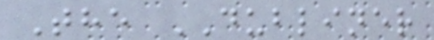The DUBLINER
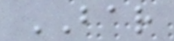BAR
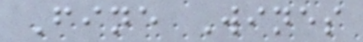Fine Wines
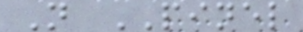N PINEL
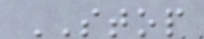STOP
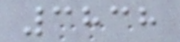3838
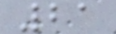21
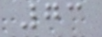73
